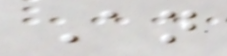An
